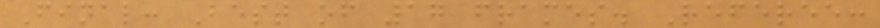Final: Best of 17 frames. Referee:
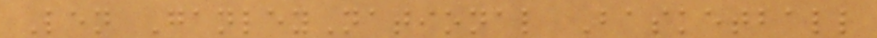Len GanleyNational Basketball
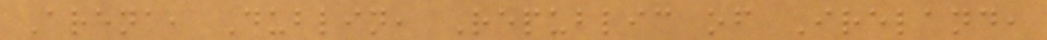Arena, Dublin, Republic of Ireland,
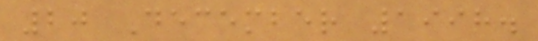20 December 1998.
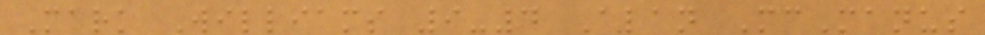Mark Williams 9-4 Alan McManus
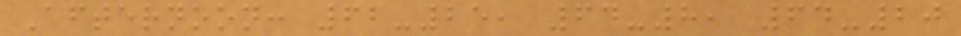Afternoon: 62-25, 64-8, 64-20
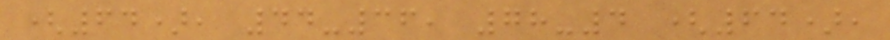(64), 44-36, 78-4 (64),
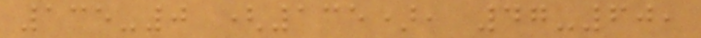135-0 (135), 47-60,
